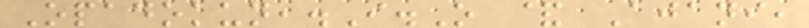Opadokun,.I.O & Ajani,
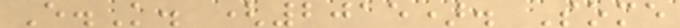E.K. (2015). Some
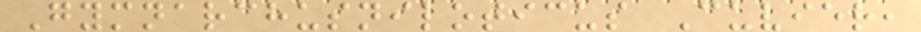Gymnarchusniloticus Cuvier,
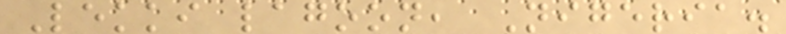Lekki lagoon, Nigeria.
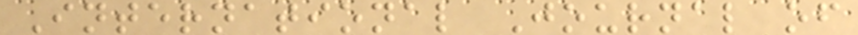International Journal of
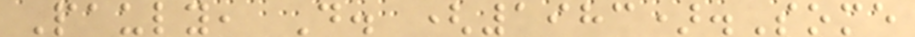Pauly, D. (1983).Some
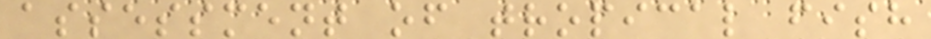assessment of tropical fish
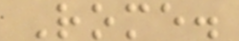Rome.
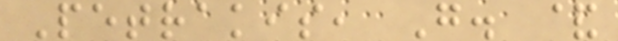Petrakis, G. &
